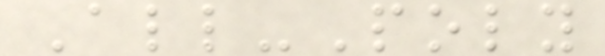All-Poly
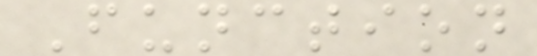Function
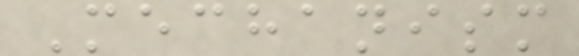Mechanism
